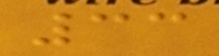33
